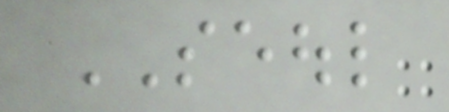SEOUL
